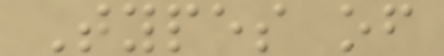Types of
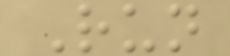Run
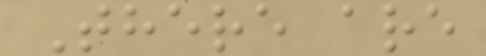There are
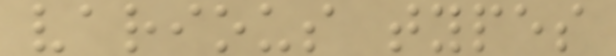various types
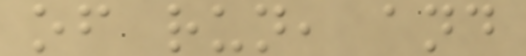of run, and
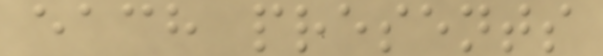each presents
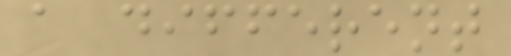a different
